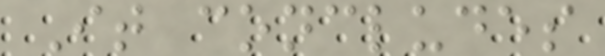It concludes
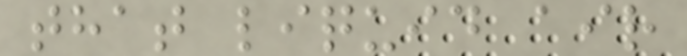that liquid air
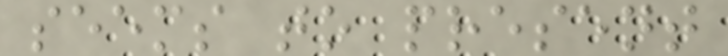seems to present
